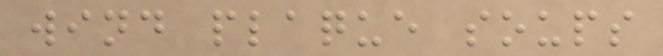wind plaque soups
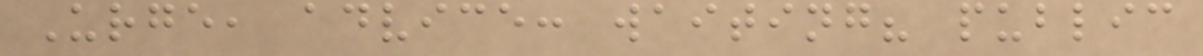Urge, advice: waiting? public
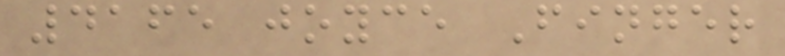4165 joyce Finger
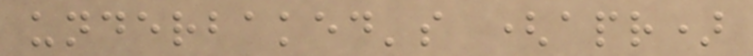underbaked's (apr)
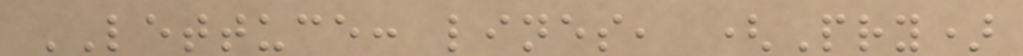LETTUCE: lines, (Pry)
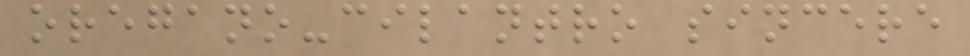oregano-cilantro sincere
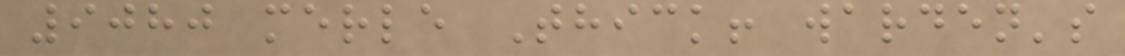9080 merle Thick! warden's
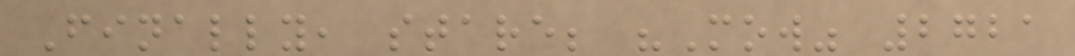Finally, stare; "Mow" 2721
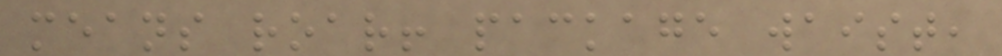means roar! package waist,
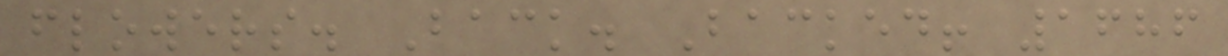flowers. Back. Backed! 1686
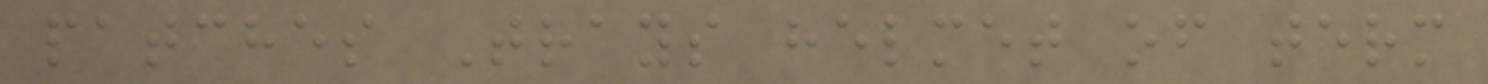patches Trays helmet of term
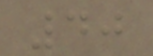40
